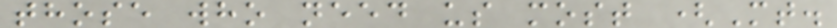those who need us most (Mt.
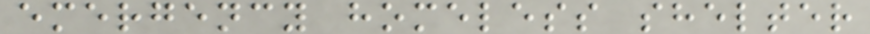emergency homeless shelter
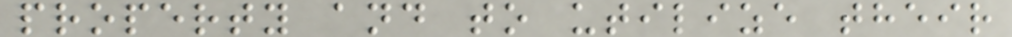property and to utilize their
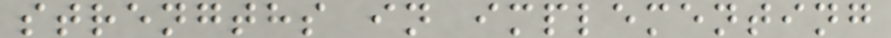strengths in implementing
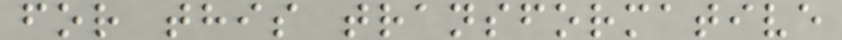for this transformative
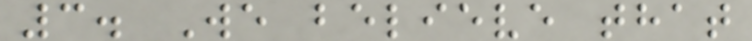3. We believe that
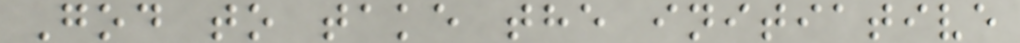God to take the initiative
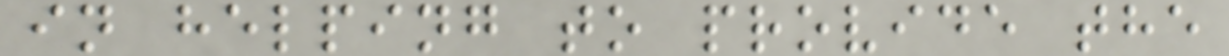in helping to provide the
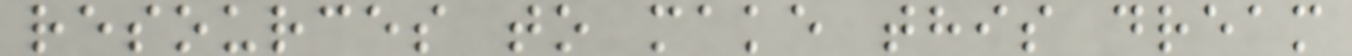resources to make this dream
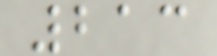213
